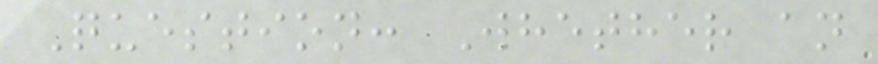Question: Whether an
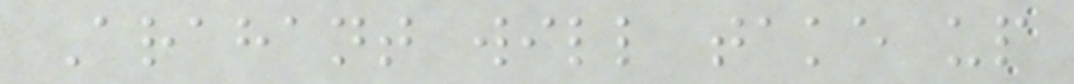Arahant will take up
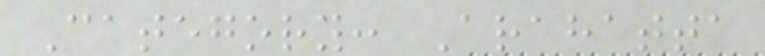Category: Arahatta
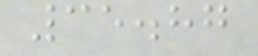35.87
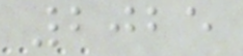2025
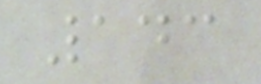143
